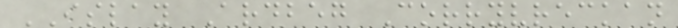ISLAY Ardbeg Corryvreckan
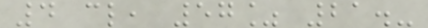4 cl, 57% 21.-
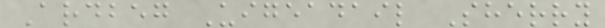Ardbeg Uigeadail Sherry
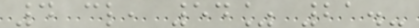4 cl, 54% 21.-
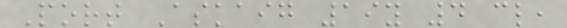Port Askaig 19y 4 cl,
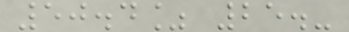50.4% 25.-
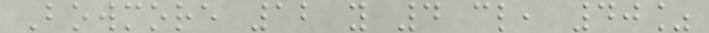Bowmore 12 y 4 cl, 40%
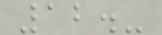12.-
